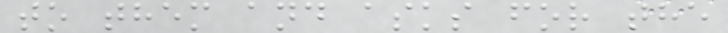to them and asks for the
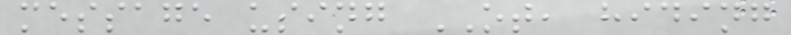message using OT, hiding
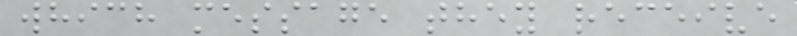which message they receive
